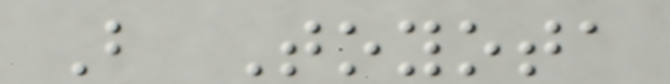B Toyota
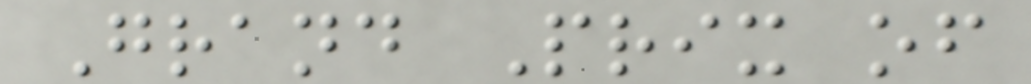Grand Prix of
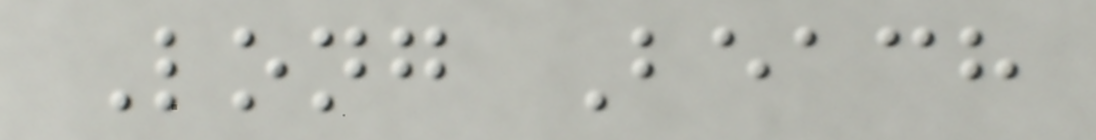Long Beach
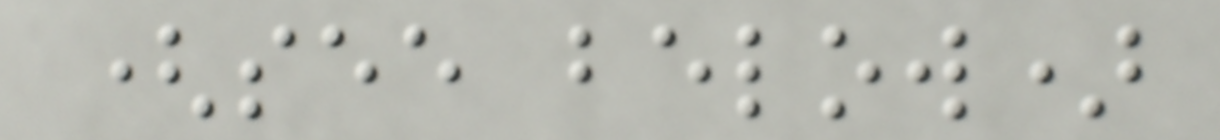(see below)
